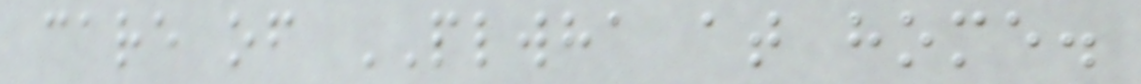care of PLWHA at home.
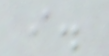i.
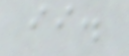ii.
